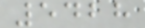5428
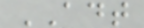ADT
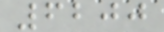6200
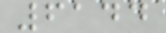6144
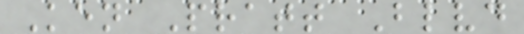Ken Pratt Blvd
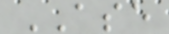ASE
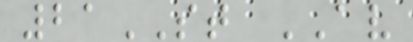21ST AV
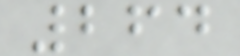264
